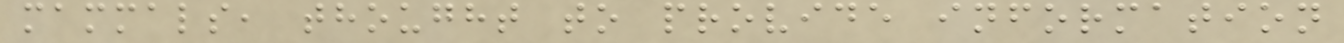mammals, thought to provide information
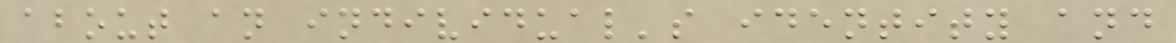about an individual's identity and
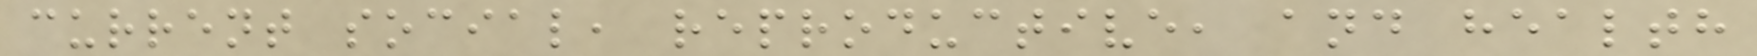current social, reproductive, and health
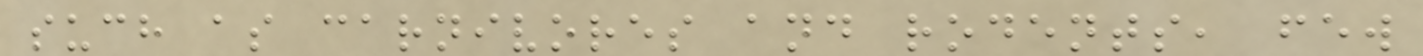such as carnivores and rodents, few
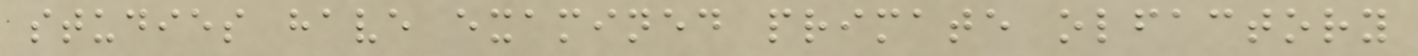studies have examined primate olfactory
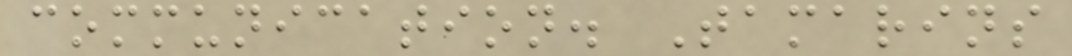communication. Tamarins
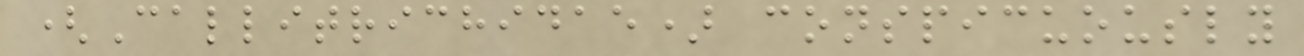(Callitrichidae) conspicuously
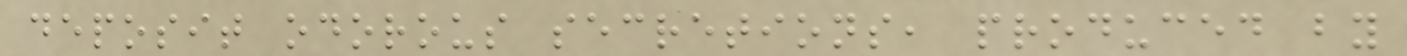deposit odorous secretions, produced by
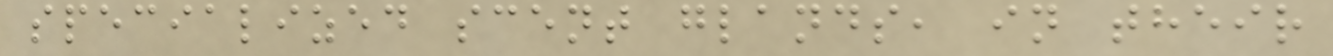specialized scent glands, in their
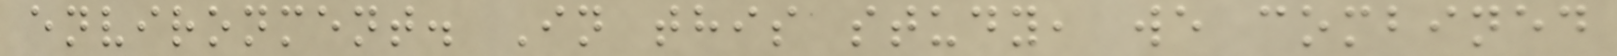environment. In this study, we combined
